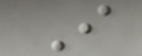I
